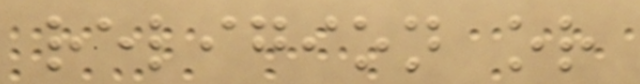religion or
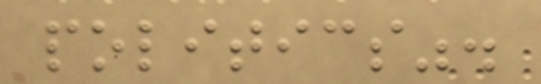politics".
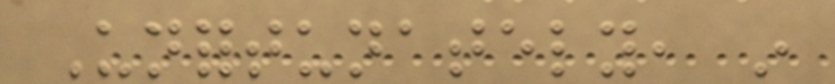Unfortunately, in
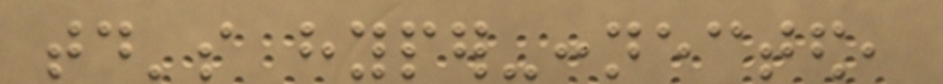today's hyper-connected,
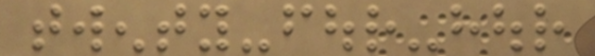twenty-four-hour
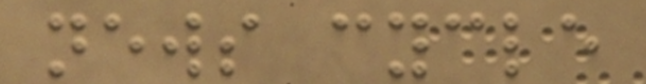news cycle
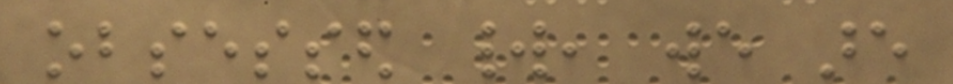obsessed world, we are
